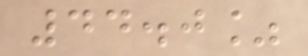44.0%
